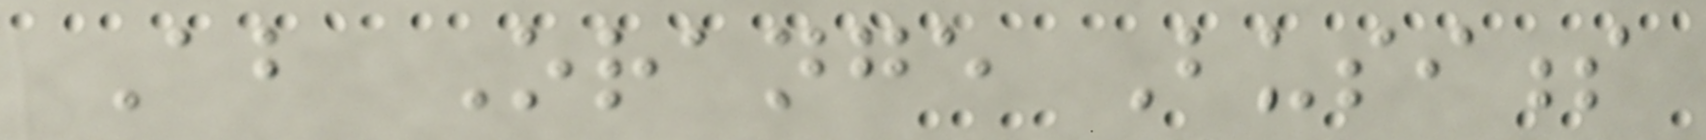About Orange Business
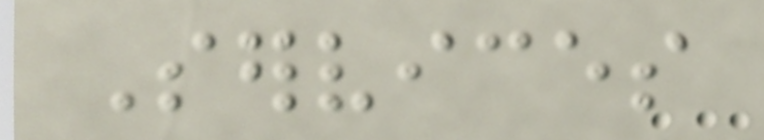Services
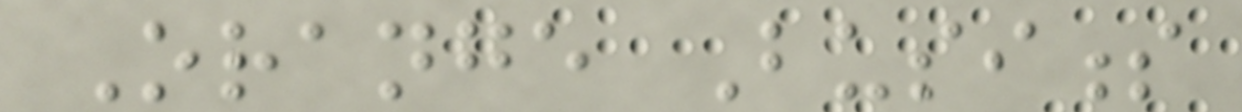Orange Business
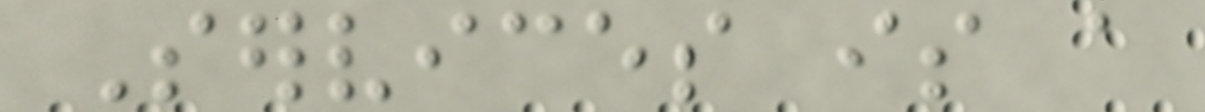Services is a
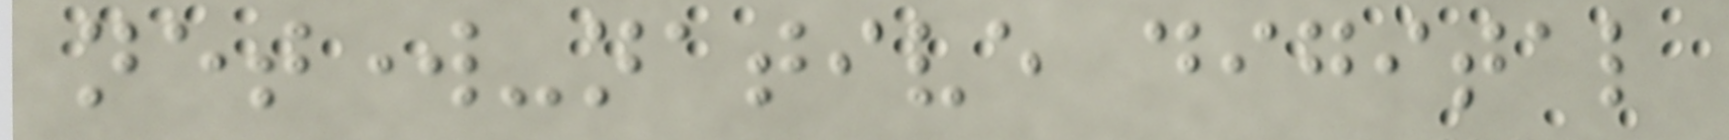network-native digital
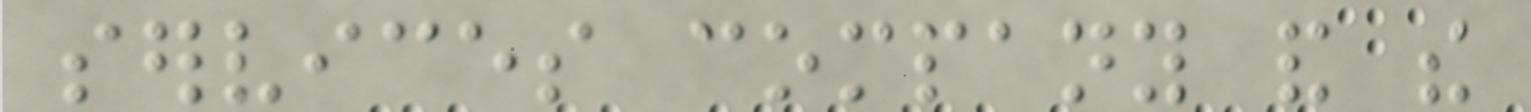services company and the
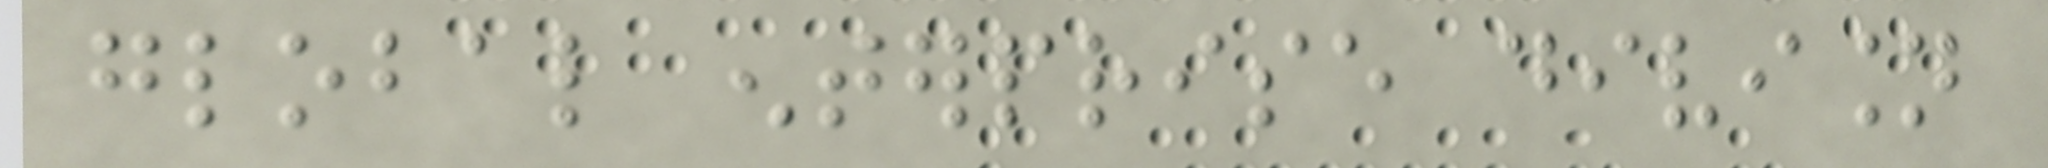global enterprise division
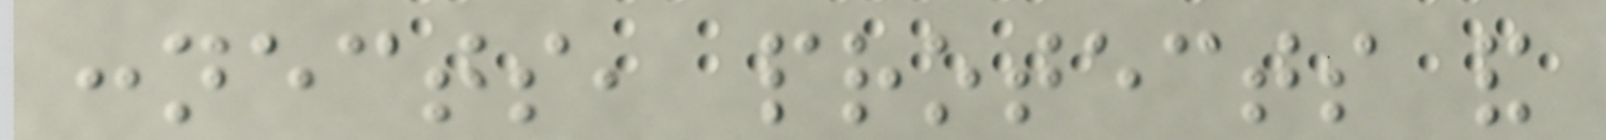connects, protects and
